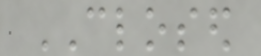CLOSED
